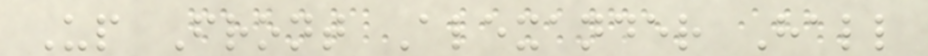Up Front Alexander Hall
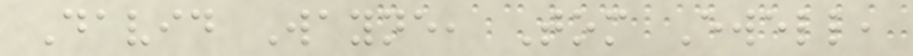David Wayne, Tom Ewell,
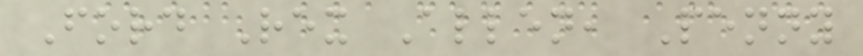Ford Rex Allen, Penny
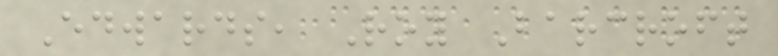Edwards, Roy Barcroft
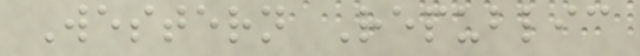Western Republic
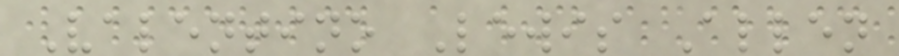Valentino Lewis Allen
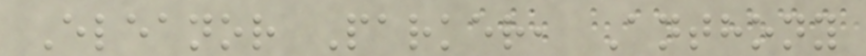Eleanor Parker, Anthony
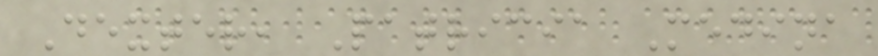Dexter, Patricia Medina
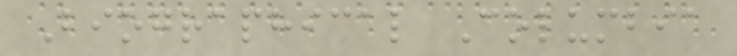Biographical Columbia
